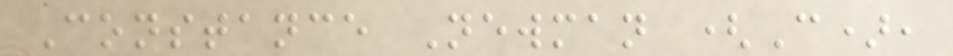Constance Newman (C),
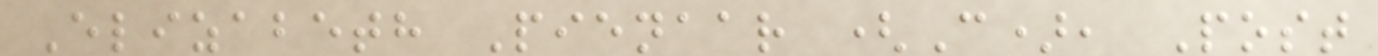Elizabeth Pienaar (C), Post
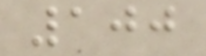100
